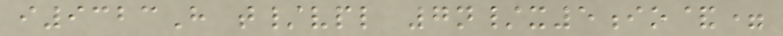i9323H t/vpl 7n/x5io&=
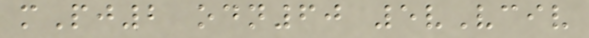mPj2 odn60 5vVciv
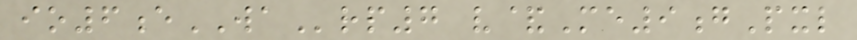io6eWArp7 v&Me9gPxl
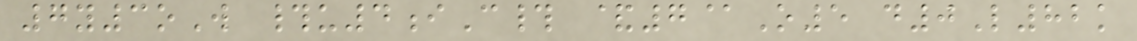7y3oW #u4iC# &7@O5 d0L82k
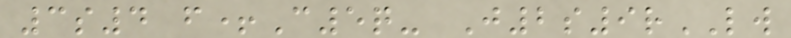3s4 f+C5q- J2s9rLW
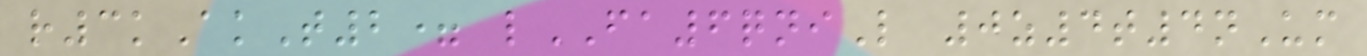r3kAkT2= lFA6qniL 0z4t4nUm
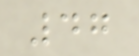47
